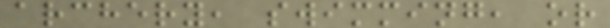archery, swimming, or
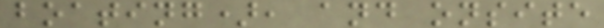boating), and onsite
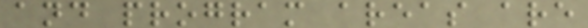and program areas are
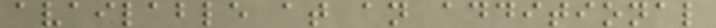available at an additional
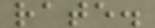rate.
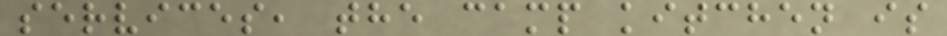services, the camp kitchen is
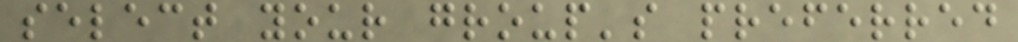select your group's preferred
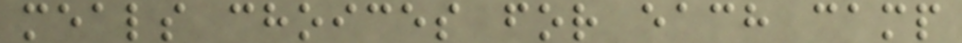meals choices for each camp
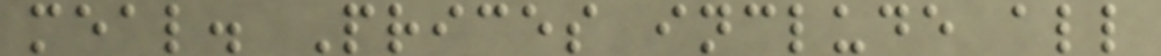meal. Prices include all
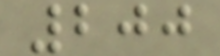200
